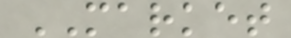MARKET
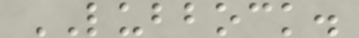LUBBOCK.
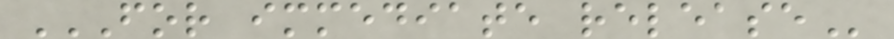FOR IMMEDIATE RELEASE
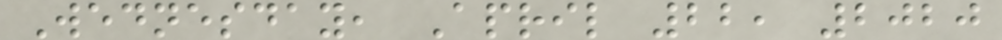Wednesday, April 22, 2020
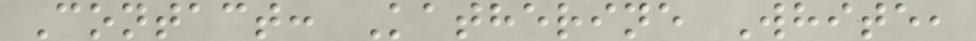Contact: Katherine White,
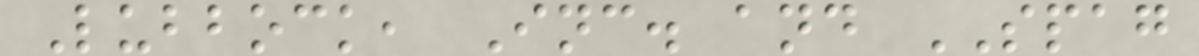Lubbock, Inc. and SPAG
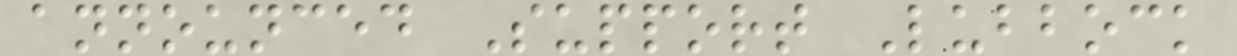announced Support Lubbock
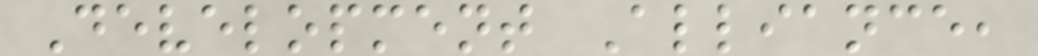Development Alliance,
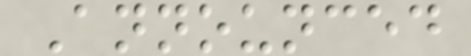Announced
